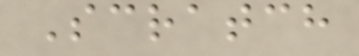Scratch
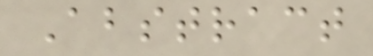Abstract
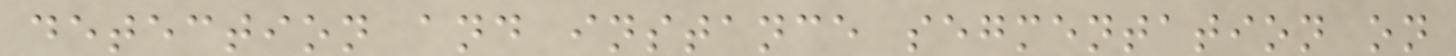detection and instance segmentation on
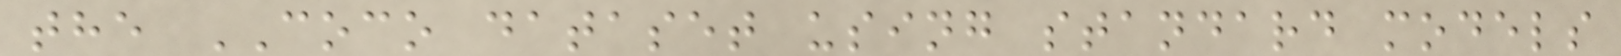the COCO dataset using standard models
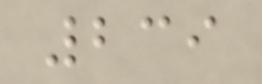239
